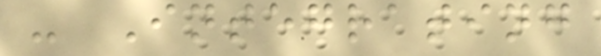- Integrating
